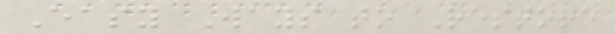Easy Ways to Restore
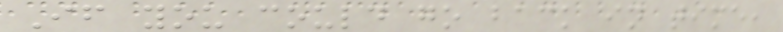If you could go back in time,
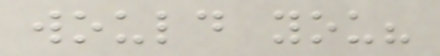would you?
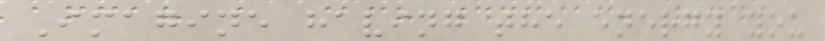Imagine having the energy you
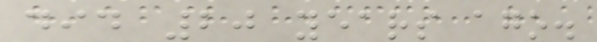did 20 years ago.
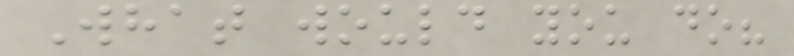What would you do?
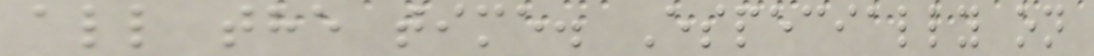all the time. Especially on
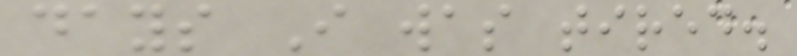days I was tired.
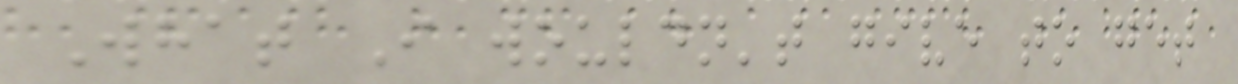What I wouldn't give to get
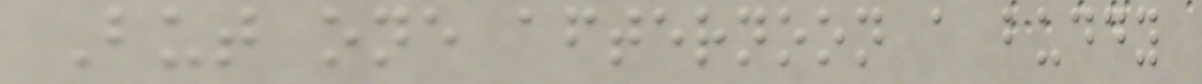But one afternoon a buddy
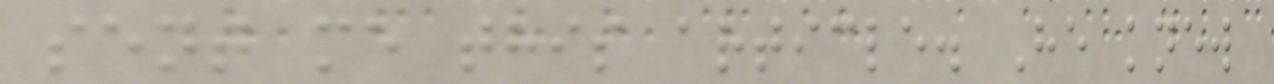sent me this article. He knew
